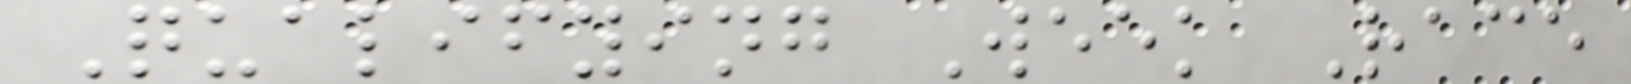Qualifying Week Race
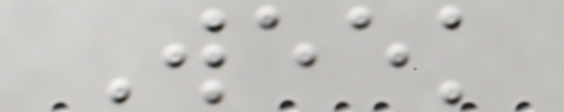Week
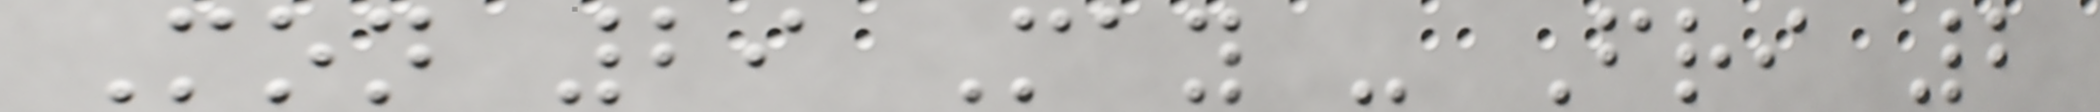Mon 29 May - Fri 2
